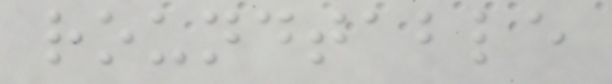roundtable
